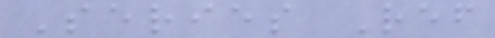Series Ref
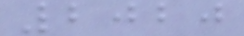2020
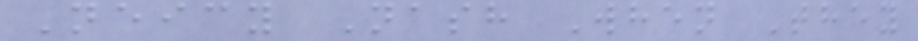Neicy Nash When They
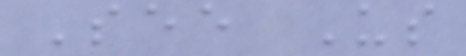See Us
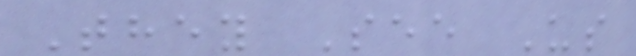They See Us
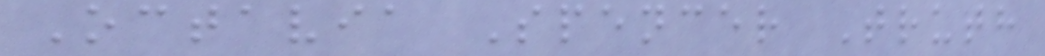Octavia Spencer Truth
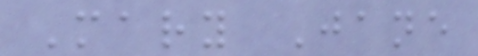Mary Jane
